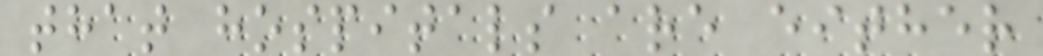that hospitals are either
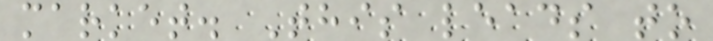market. This leads to
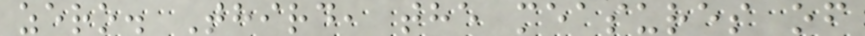zero. Third, the measures of
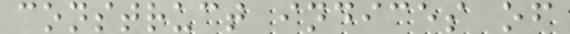construct indices of
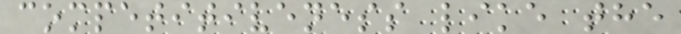competitiveness like the
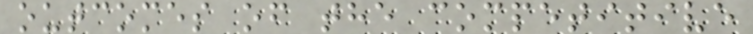outcomes of the competitive
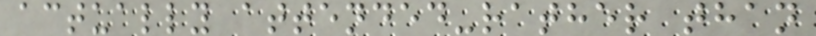actually attended-rather than
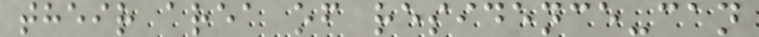their area of residence-can
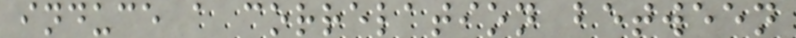induce a correlation between
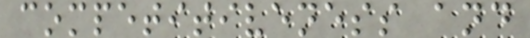competitiveness and
